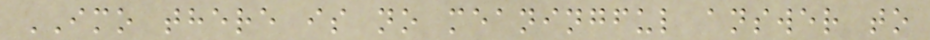IMO there is no meaningful answer to
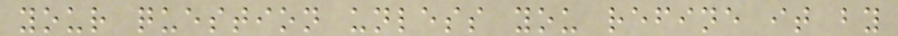your question unless you refine it by
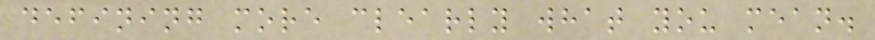defining more clearly what you mean.
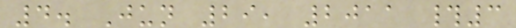4. Jun 29, 2011 #3
